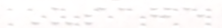Usage
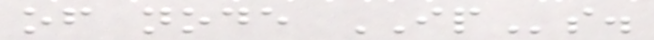of node IPs.
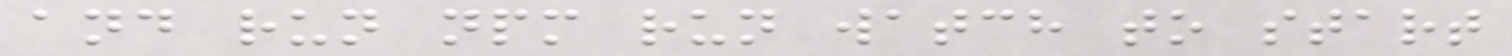and run npm run watch to start
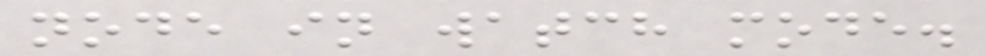node in watch mode.
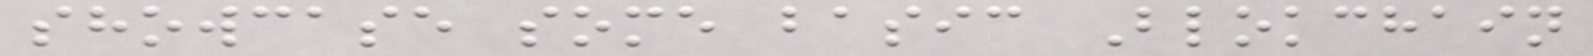showcase some basic Blokchain
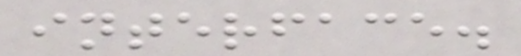interface.
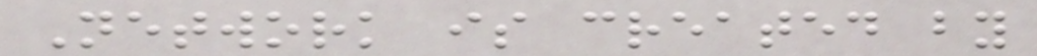Network is created by
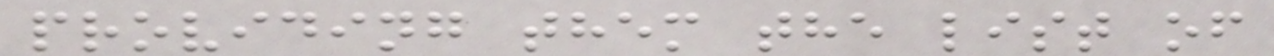providing them the list of
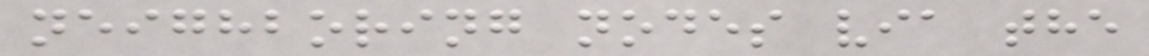neighboring nodes via the
